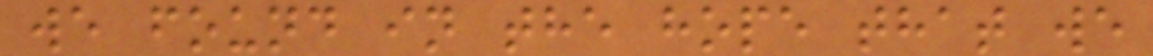we found in the hope that we
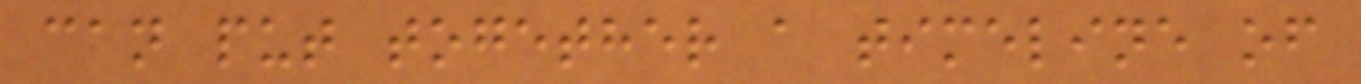can put together a timeline of
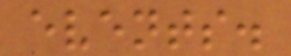events.
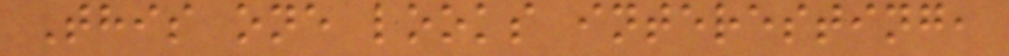This one looks interesting,
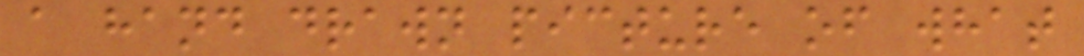a hand drawn picture of what
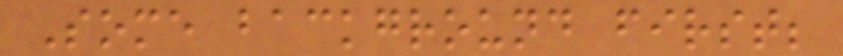Some background first;
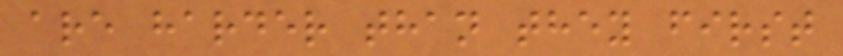are harder than they first
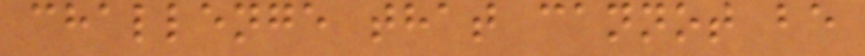challenge that cannot be
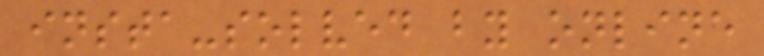insta-solved by online
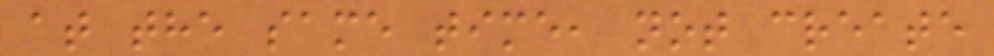at the same time, not create
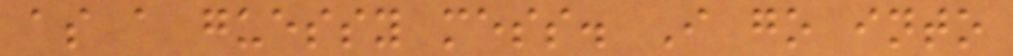as a guessy mess. I go into
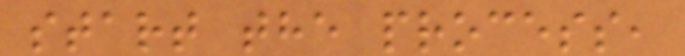start the process,
